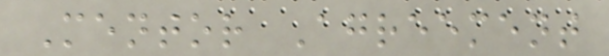Mentor Agreement
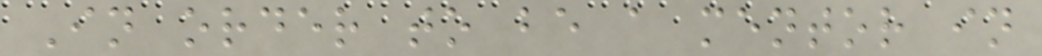In order to be a mentor in
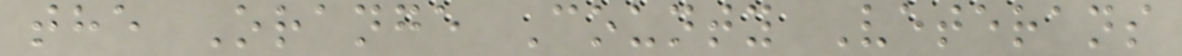the Orange County Veterans
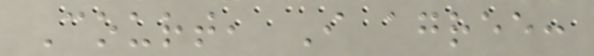Court, I agree:
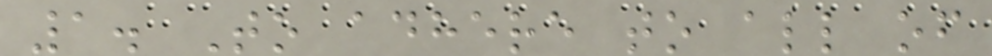1. To adhere to all of
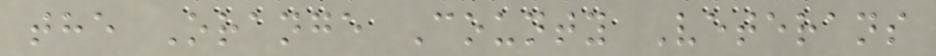the Orange County Veterans
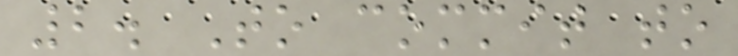2. To commit to
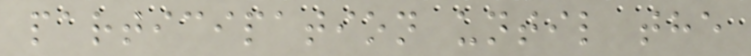participation until the
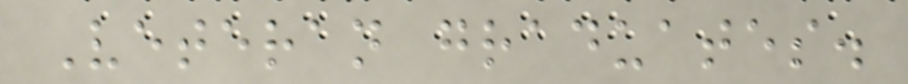Veteran graduates.
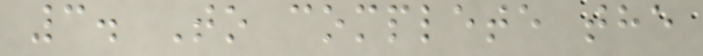3. To complete the
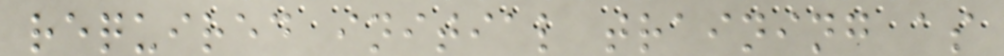required initial training as
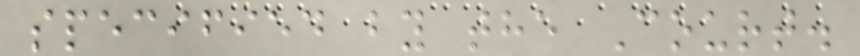specified by the Court.
